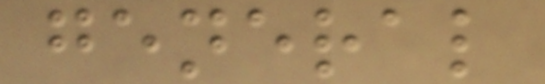general
